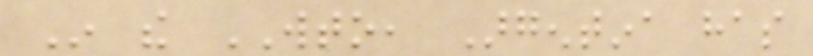In the WTO, Argentina has
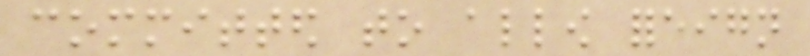committed to allow foreign
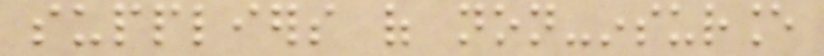suppliers of non-insurance
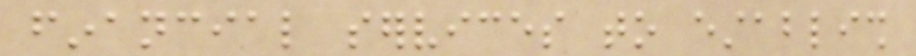financial services to establish
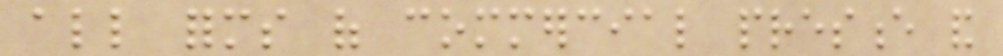all forms of commercial presence and
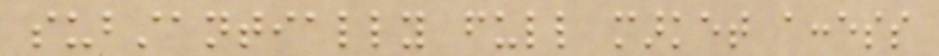substantially full market access
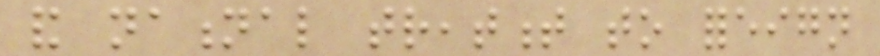and national treatment to foreign
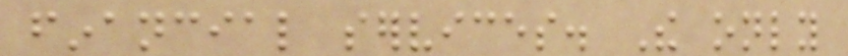financial services. The only
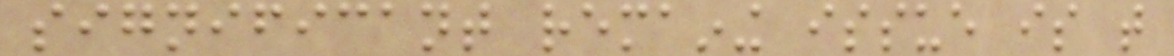significant remaining issue is that
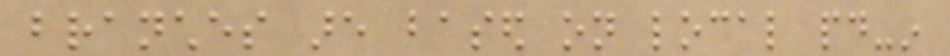branches are based on local paid-in
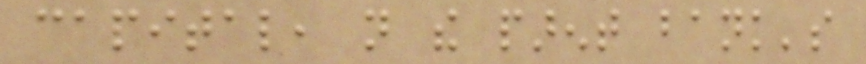capital, not the parent bank's
